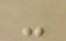-
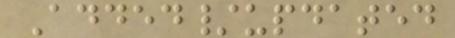Added/updated
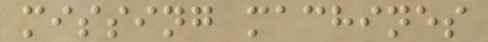missing machines
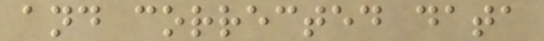and corrected data
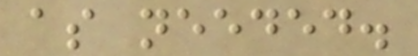as needed.
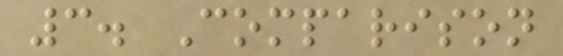3. Comparison
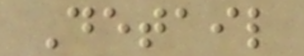Detail
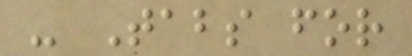- Tabs for
